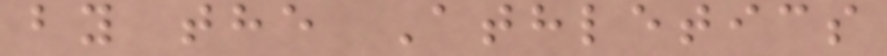by the Athletics
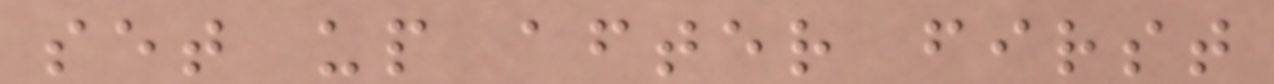set up after first
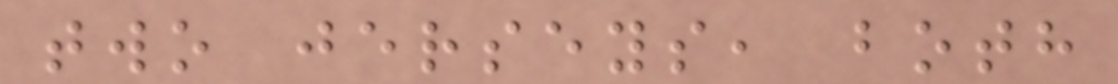two jerseys, both
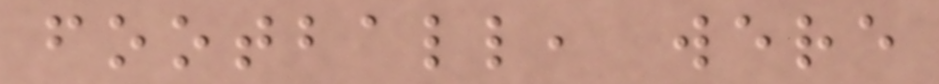football, were
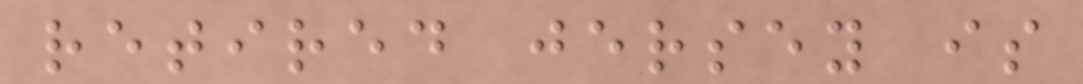retired jersey is
